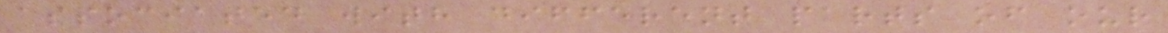associated with different parts of our
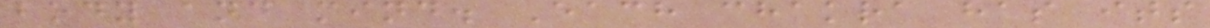body and mind. Each chakra has its
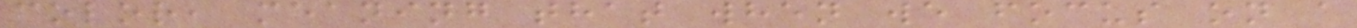color, meaning that when we focus on a
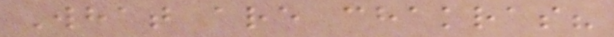What are chakras?
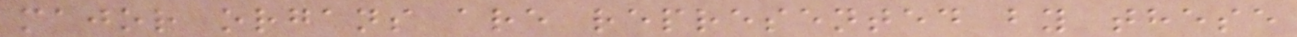major organs are represented by these
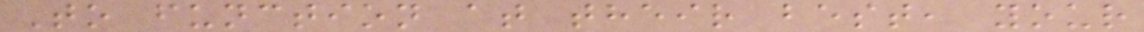To function at their best, your
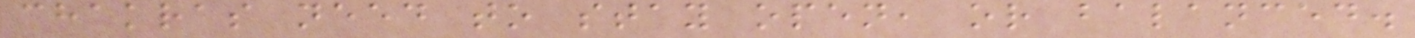chakras need to stay open, or balanced.
